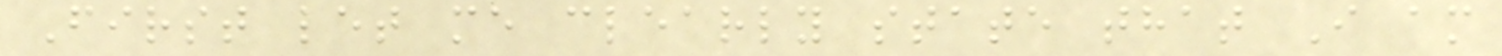First let me clearly state that I am
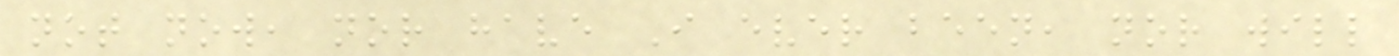not now, nor have I ever been, nor will
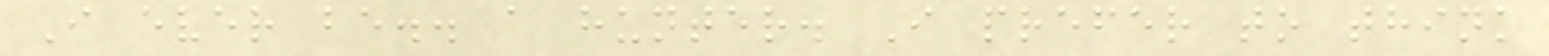I ever be.. a hunter. I prefer to think
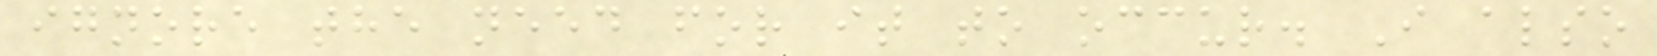ignore the need for it to occur. I also
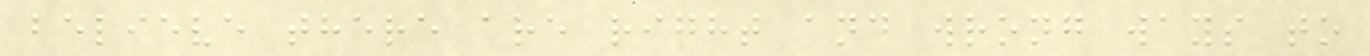believe there are right and wrong ways to
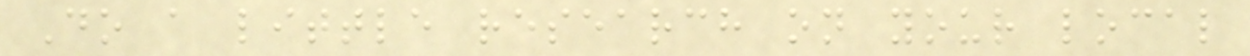Do a little research on your local
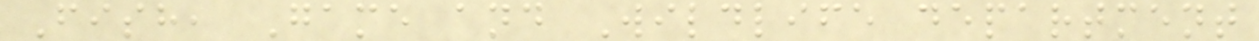Fish, Game and Wildlife department
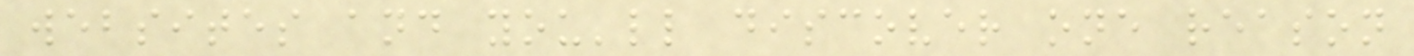websites and you'll discover one reason
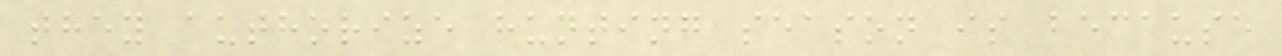they authorize hunting season is because
